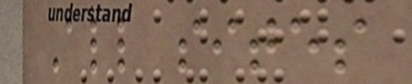All sites
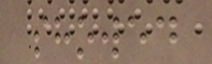showed
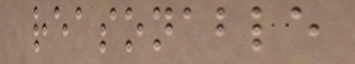reasonable
